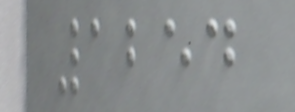1254
